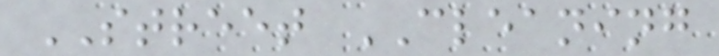STREET CLEANING
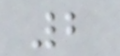2
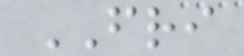FRI
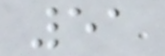51
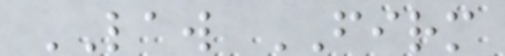LAW FIRM
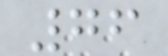76
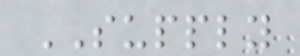SUPPLY
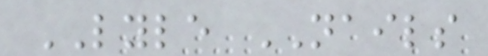LYLE NAILS
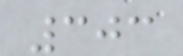303
